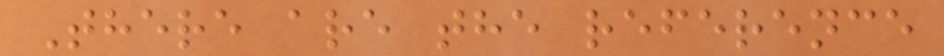There are the reference
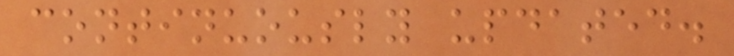continuously updated.
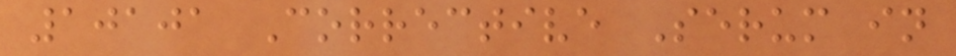10101 Corrective Serum in
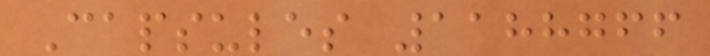Capsules 1188766
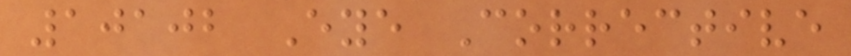10102 Eye Corrective
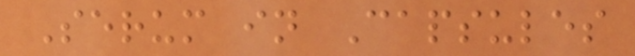Serum in Capsules
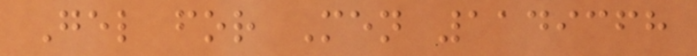Gel for Men 1149368
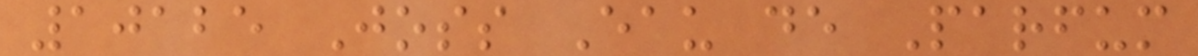10125 Joss Eau de Parfum
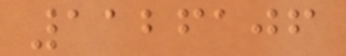1126106
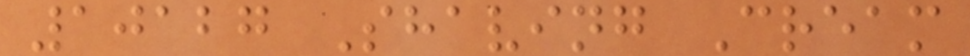10127 Shaving Cream
